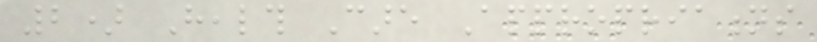2) Health Care Appropriations
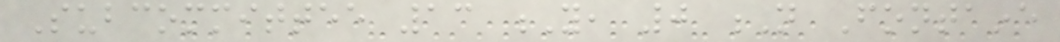Subcommittee 13 Y, 0 N Fontaine
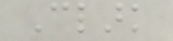Clark
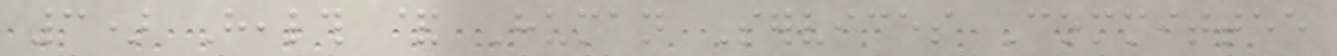3) Health & Human Services Committee
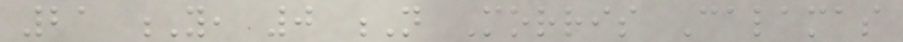21 Y, 0 N Morris Calamas
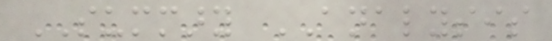SUMMARY ANALYSIS
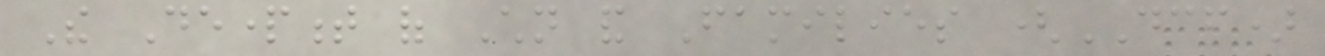The Department of Children and Families (DCF)
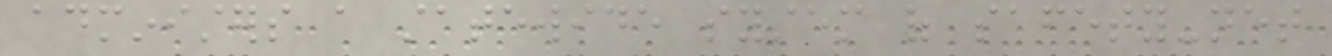administers a statewide system of safety-net
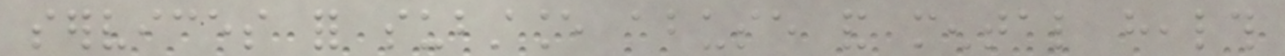services for substance abuse and mental health
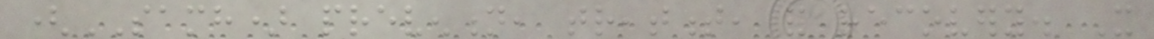(SAMH) prevention, treatment, and recovery. It
